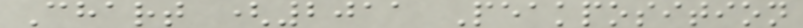Chart (2011 Peakposition
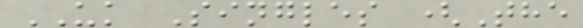UK Singles (The
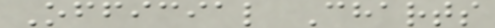Official Charts
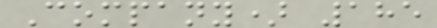Company) 185
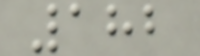182
